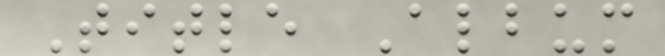Title Album
